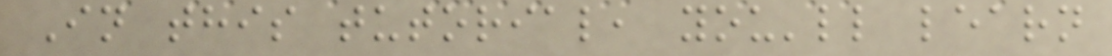In this tutorial, you'll learn
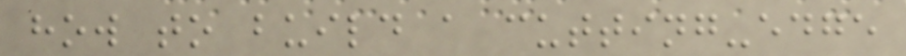how to build a cutting-edge
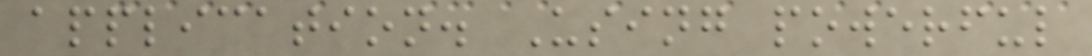application. Using powerful
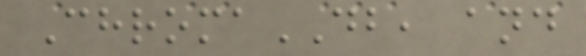ChromaDB, and
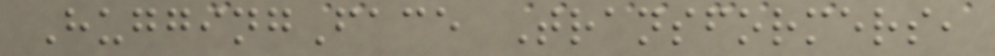HuggingFace Transformers,
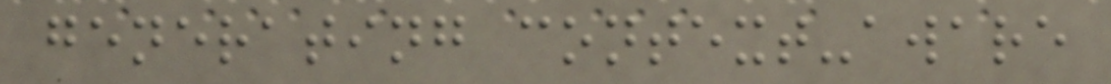generating context-aware
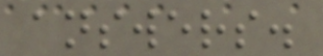answers.
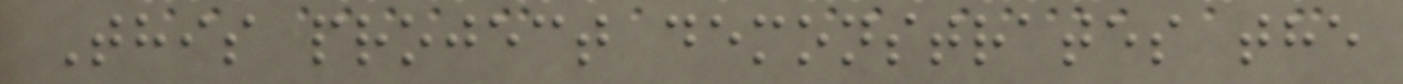This project demonstrates the
